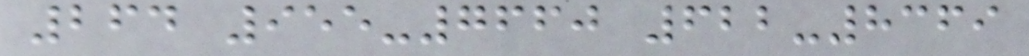264 955-7660 622-8369
